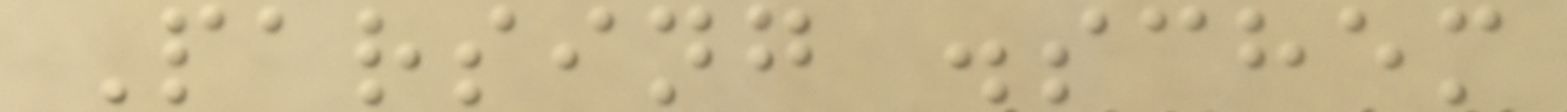Parsing .schem
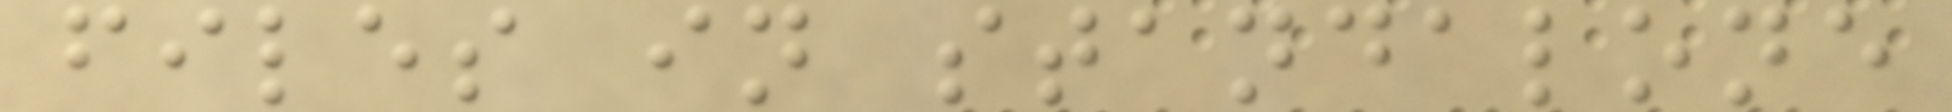files in standalone
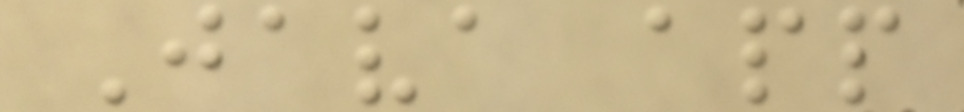Java app
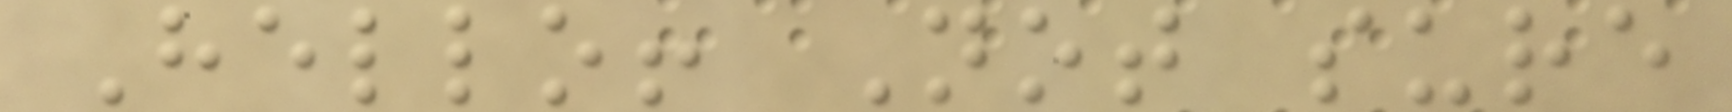Hello! Not sure
